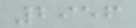2956
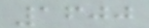1600
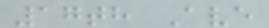17th Ave
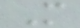M
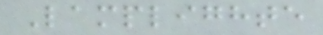Lamplighte
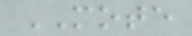MOTE
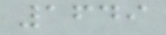1649
